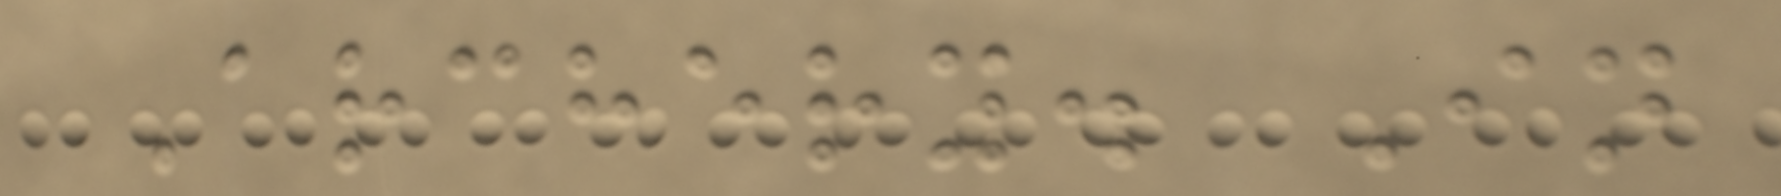Archery. In
